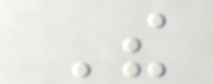The
